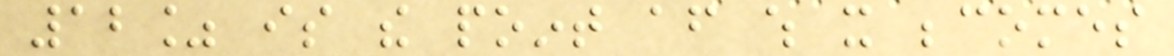12% is the point after which it becomes
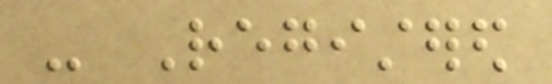- Registered
